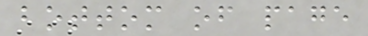bottom of page
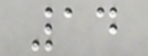14
